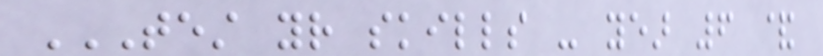TEST YOUR SKILLS - YEAR 6 &
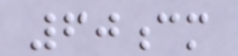60cm
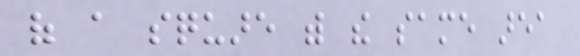of a square with the same area
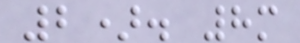2). 8m
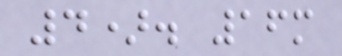4). 16m
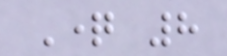Question 8
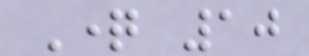Question 10
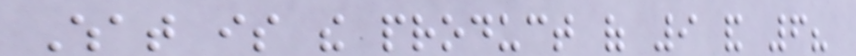What is the product of 9 and 6?
